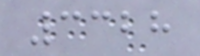3328
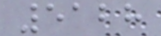5128
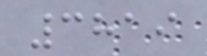3819
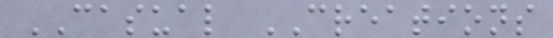CASUAL CREATIONS
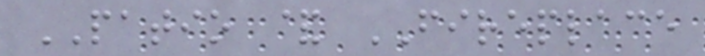PATIO & FIREPLACE
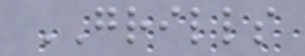GRILLS
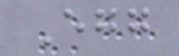Egg
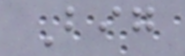Big
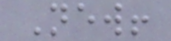New!
